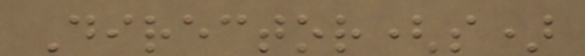Director(s)
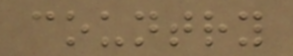country
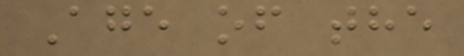Age of the
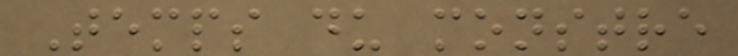Temps du monstre
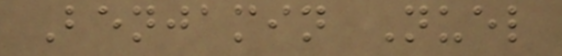Benjamin Nuel
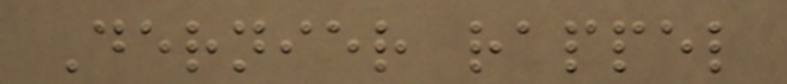Dernier rappel
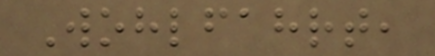Wohlfahrt,
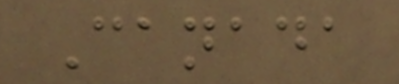Canada
